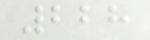228
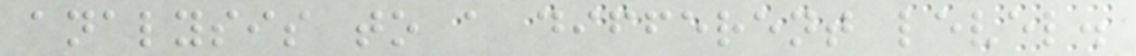analysis to a different level.
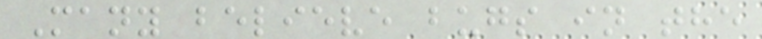Many believe bugs in the
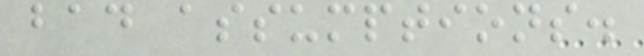bad assumptions.
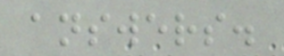answers.
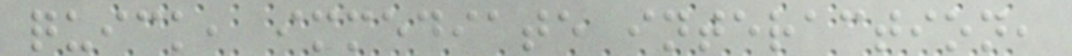quick, immediate interaction,
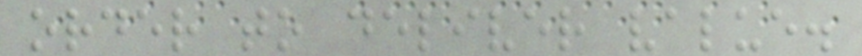order to deliver value.
